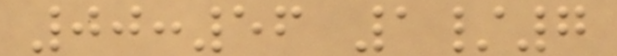00:56 1/7
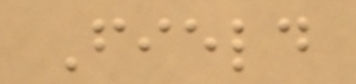Field
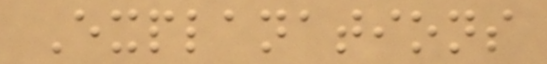Explanations
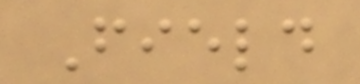Field
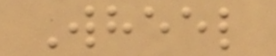Wheel
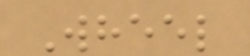Wheel
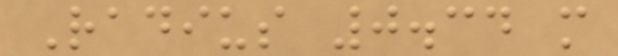Radius 0.34 m
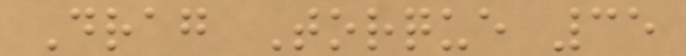Drag Torque 35
